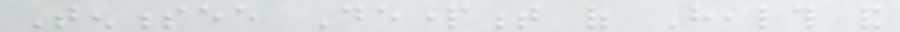Tennessee Department of Health and
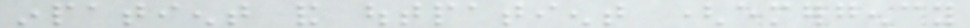inpatient and outpatient (emergency
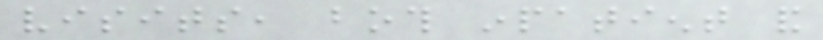visits, both inpatient and
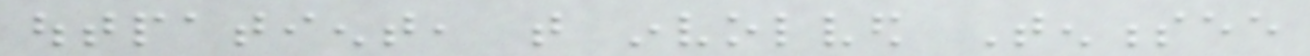outpatient, that involved Tennessee
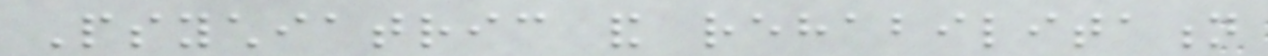Psychiatric and rehabilitation
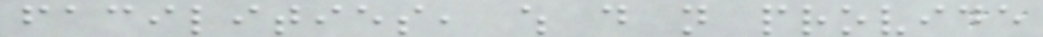facilities, which do not provide
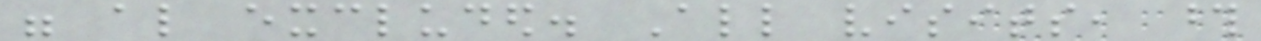were also excluded. All visits, those
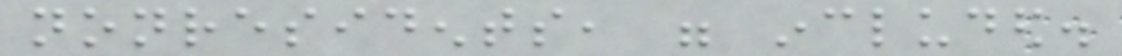nonresidents, were included.
